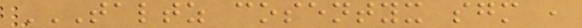TALTZ COSENTYX SGM ,
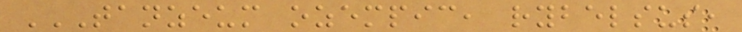TANZEUM OZEMPIC, RYBELSUS,
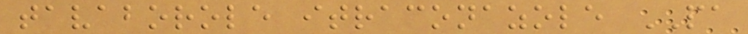tavaborole itraconazole PA
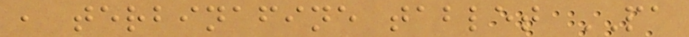, terbinafine tablet PA
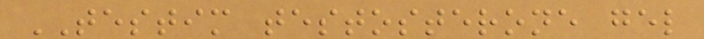TESTIM testosterone gel
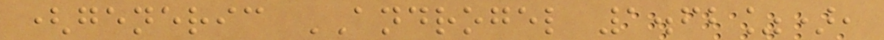(generic ANDROGEL 1.62%),
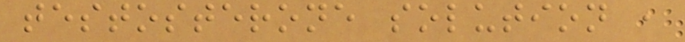testosterone solution ,
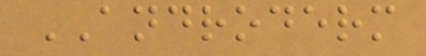ANDRODERM
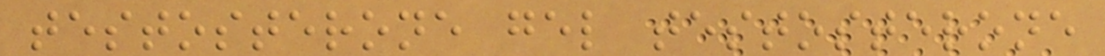testosterone gel testosterone
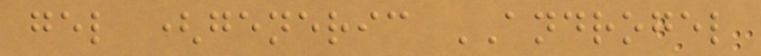gel (generic ANDROGEL
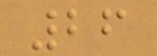26
